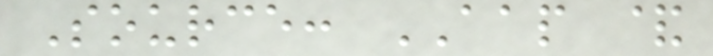Source: AAP &
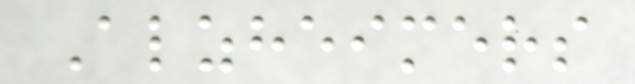Alzheimers
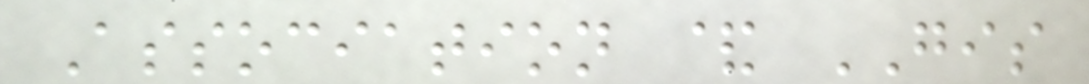Association & GIS
